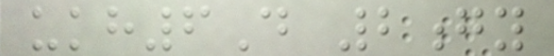ukh6D 2gy
